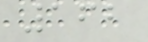162
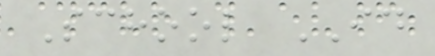School ID
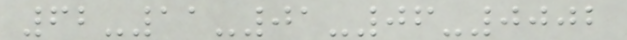62-11-01-06-0002
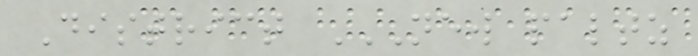District NEW PALTZ
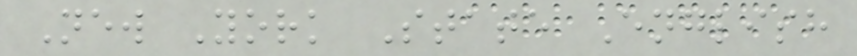New York State English
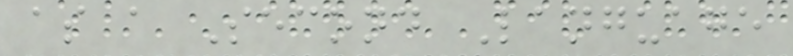as a Second Language
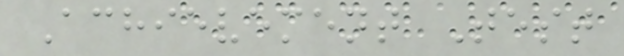Achievement Test
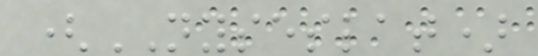(NYSESLAT)
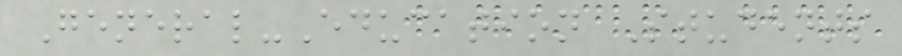General-Education Students
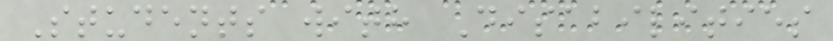Students with Disabilities
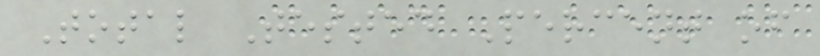Total Tested Percent of
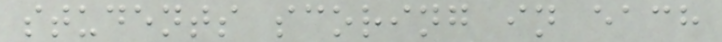students scoring in each
